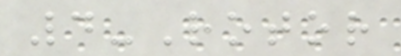4-Rotor
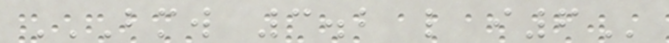BMW 3.2 L I6
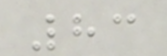83
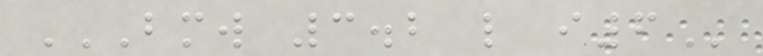BMW 3.2 L I6
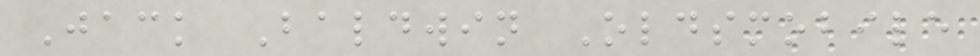Jack Baldwin Oldsmobile
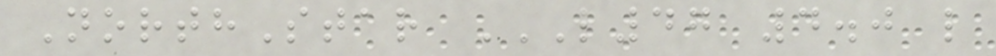NorthStar L47 4.0 L
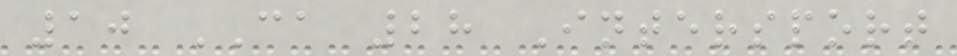10 CA 28 Intersport
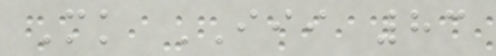Mk III 83
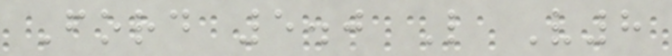Ford 5.0 L V8
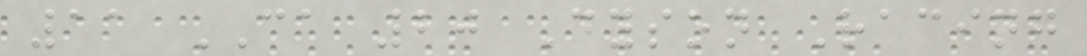11 CA 20 Dyson Racing
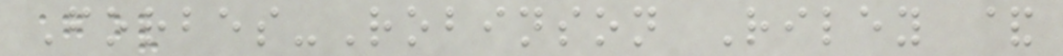Forbes-Robinson Riley &
